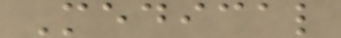Medical
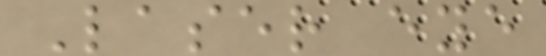Laser eye
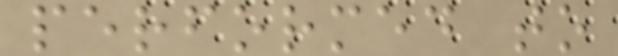performed to
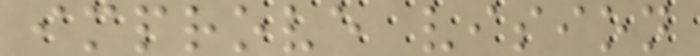improve vision
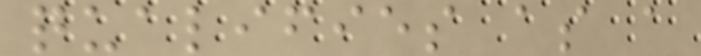qualifies as a
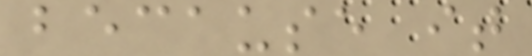because it
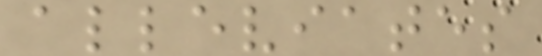alleviates
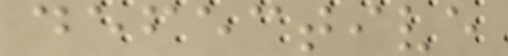defective
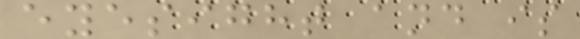eyesight and is
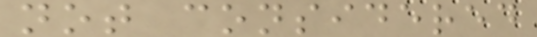not considered
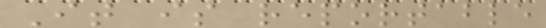It is reportable
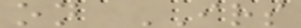on IRS
